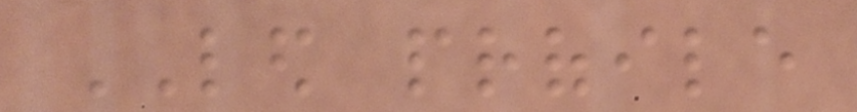LED profile
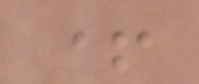+
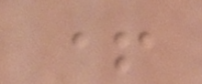+
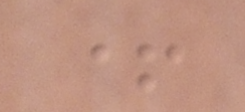+
